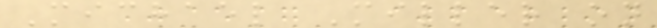Michael Miller on
